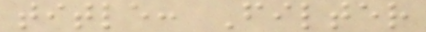title: Filter
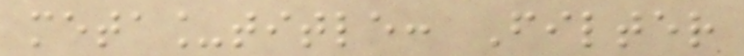meta_title: Filter
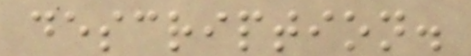description.
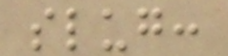slug:
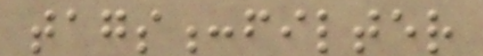tags:filter
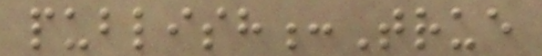publish:True
